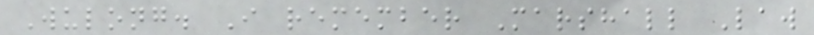Wulong. I remember Marshall Law
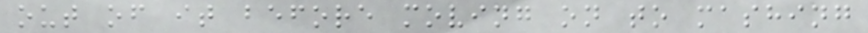out of it before moving on to mashing
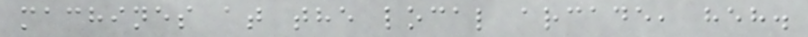machines at the local arcade, heh.
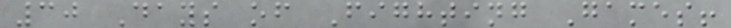30 Days of Fighting Games!
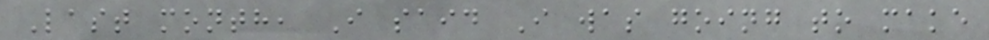Last month, I said I was going to make
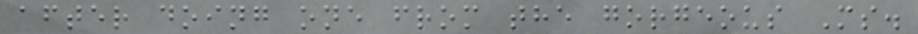after doing one from the gorgeous Ms.
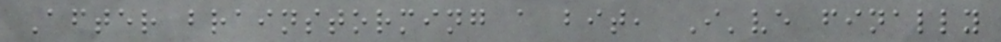After brainstorming a bit, I've finally
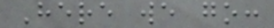Here we go:
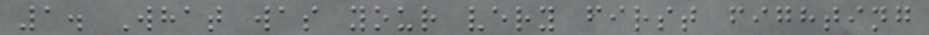1. What was your very first fighting
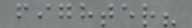fighter?
